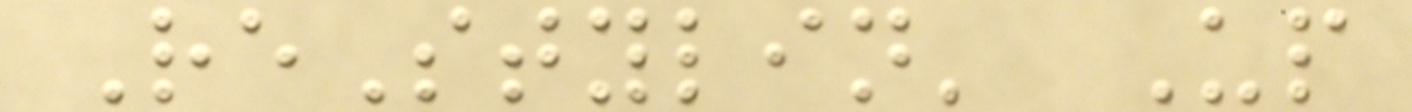ReStylin' Up
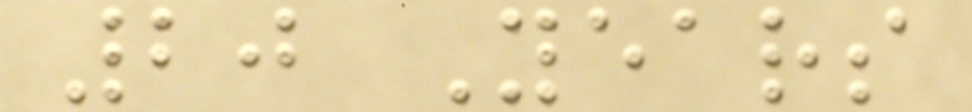20 Years
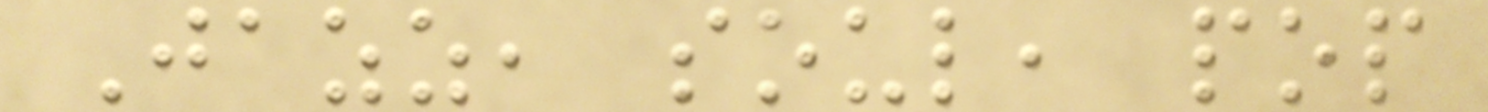Jazz, soul, pop
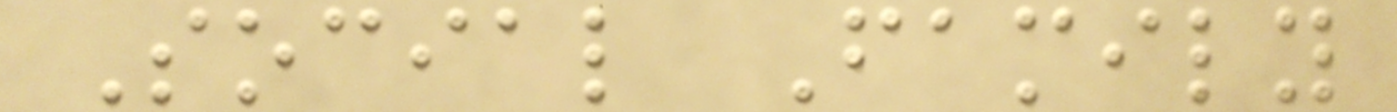Social Family
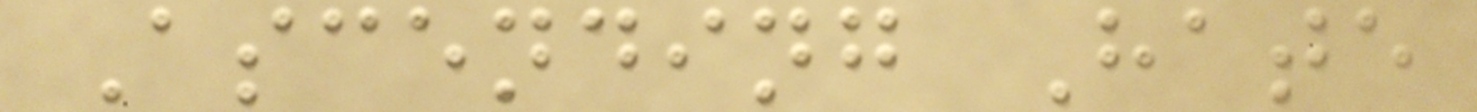Ascending Hate
